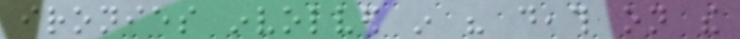ironies involved in his death on the
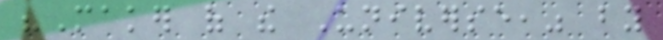"Maker of the Universe," by
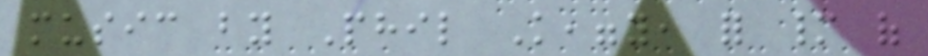music by Phil Keaggy, for many of
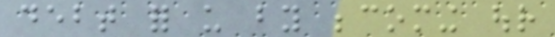debt for us by becoming our
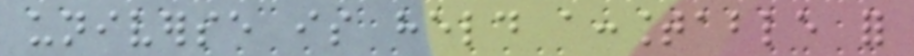universe is held accountable for
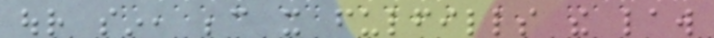our sin, because it fulfills the law
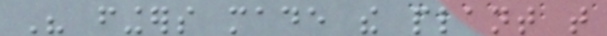His fingers made the plant that
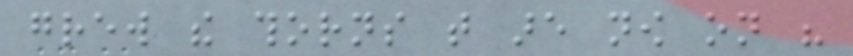grew the thorns that are now on his
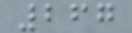267
